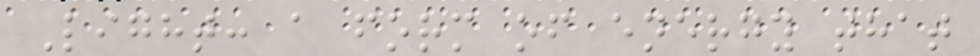Light: a form of energy that
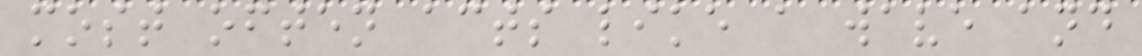most often acts like a wave and
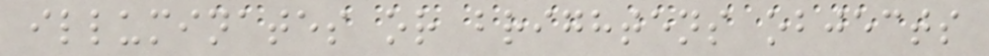illuminates or brightens objects
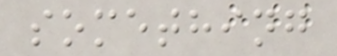something
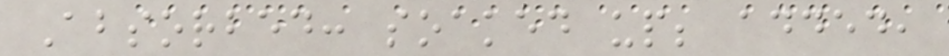Absorbed: soaked up; added,
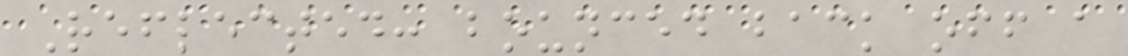Reflected: bounced back off a
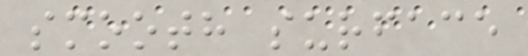smooth surface
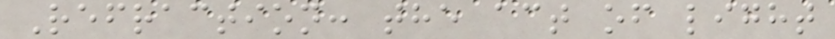Refraction: the act of light
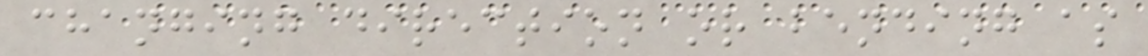changing direction or bending as
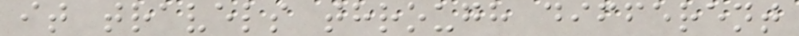it travels through different
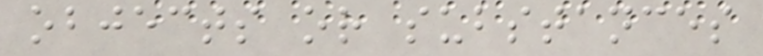objects or substances
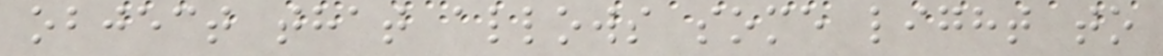object that allows some light to
